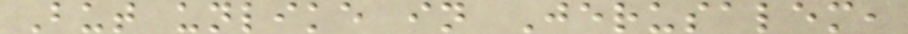But unlike in Jerusalem,
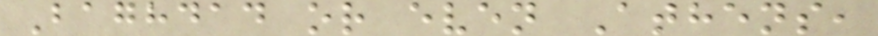Baghdad or even Athens,
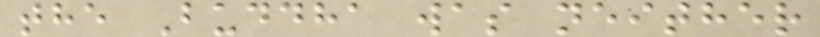the Buddha was neither
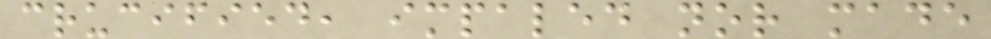crucified, impaled nor made
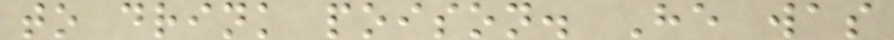to drink poison. He was
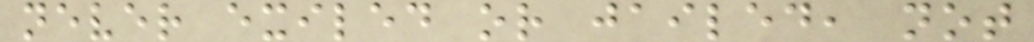never exiled or jailed, not
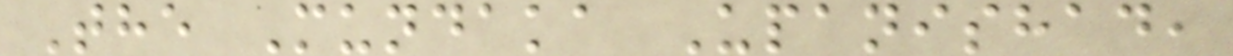The Mundaka Upanishad,
